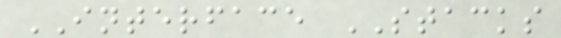INTERFACE STACKS
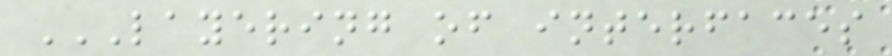LAYERING OF INTERFACES
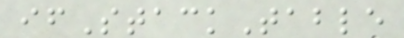ifStackTable
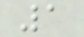1
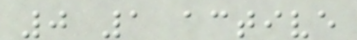0 1 active
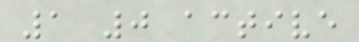1 0 active
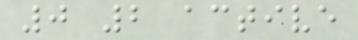0 2 active
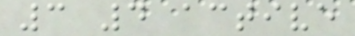3 4 active
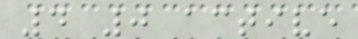4 0 active
